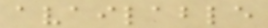available
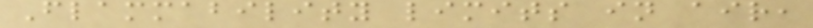Flammability limits in air,
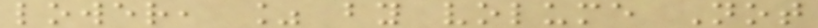lower, % by volume Not
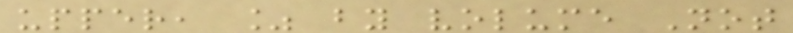upper, % by volume Not
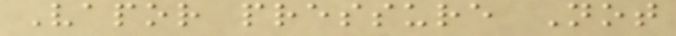Vapor pressure Not
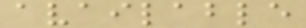available
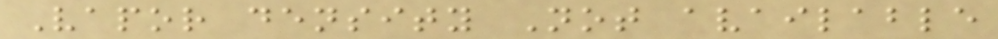Vapor density Not available
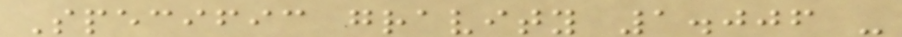Specific gravity 1.006 -
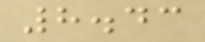8.43
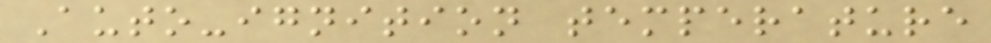Auto-ignition temperature
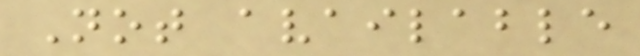Not available
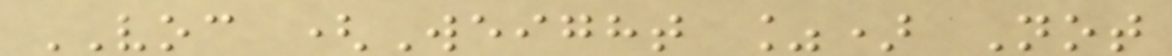VOC (Weight %) Not
